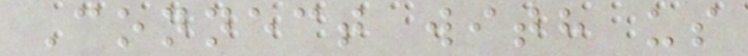Connect with us
